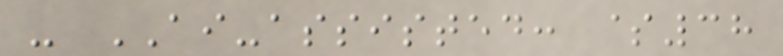- AI-assisted: $38
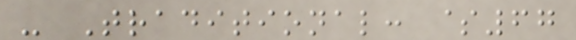- Traditional: $67
